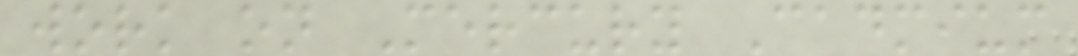work on Mercury Cadmium
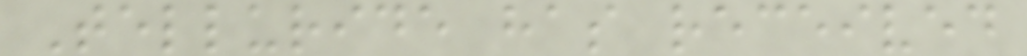Telluride has received
